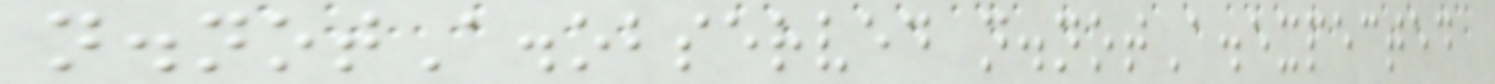n.notA.observed n.notA.expected
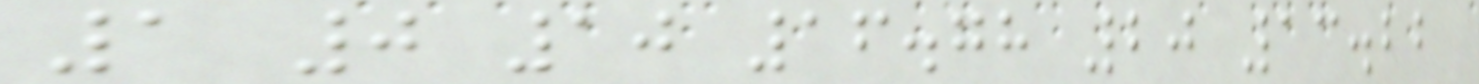1 0 10 16.78 20 13.22
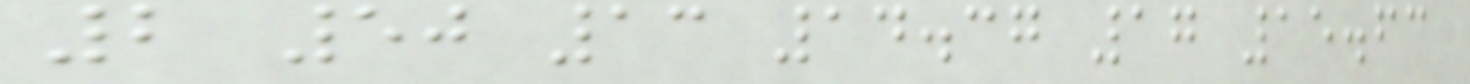2 50 13 14.37 17 15.63
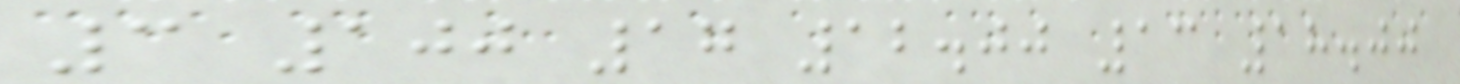3 100 17 12.00 13 18.00
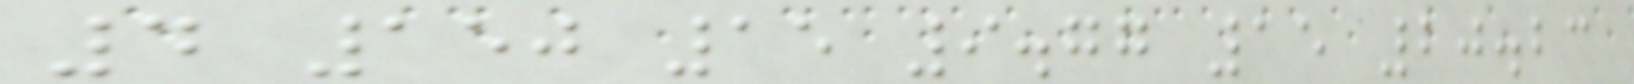4 150 15 9.77 15 20.23
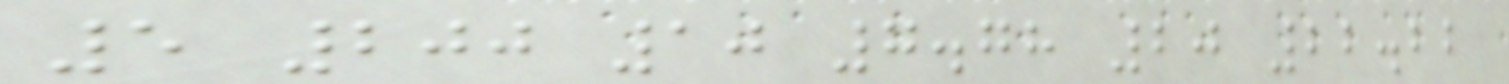5 200 10 7.78 20 22.22
